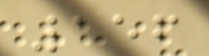156
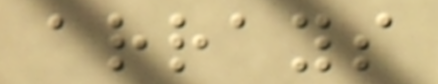arrays
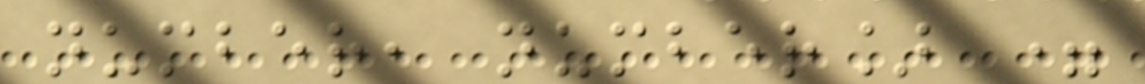number, number] =
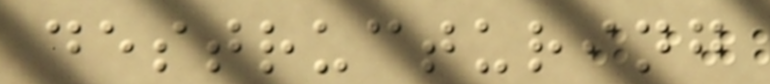destructuring
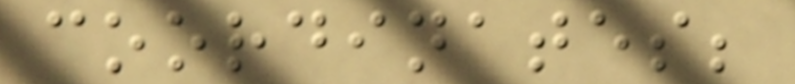coordinates;
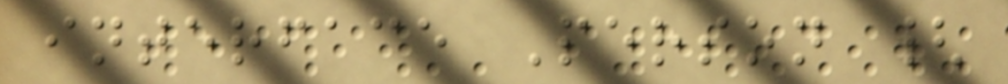interface Person {
